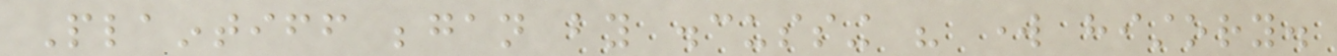Plaintiff began by discussing his work history.
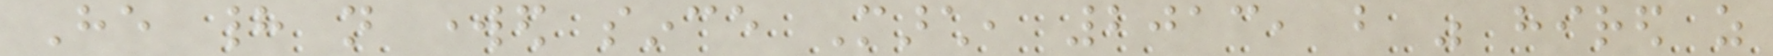He had not worked since March, 2013, but was hired as
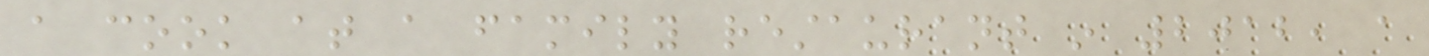a cook at a family restaurant in 2012, a
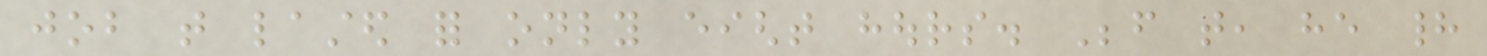job that lasted for only eight hours. Before that, he had
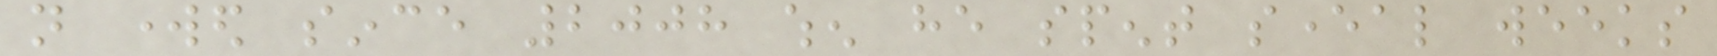not worked since 2008 when he spent several weeks
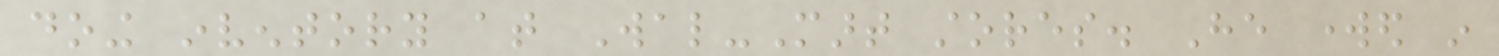doing inventory at Wal-Mart stores. He worked in
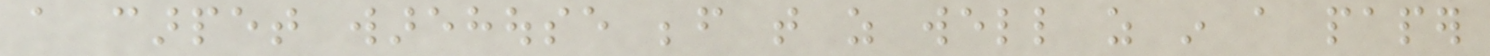a carpet warehouse before that as well as in a paper
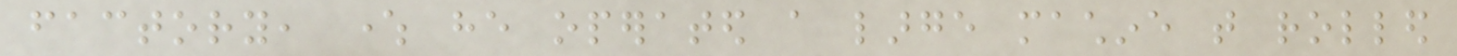factory, where he operated a large machine that rolled
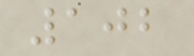102
